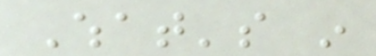What's in
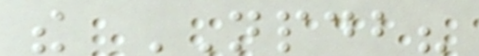the NPDB?
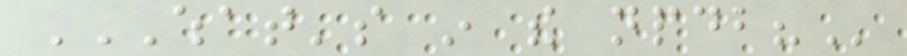WHAT'S IN THE NPDB?
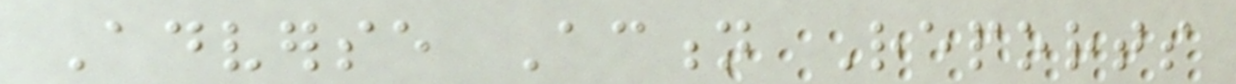Adverse Action Reports
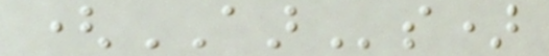(AARs)
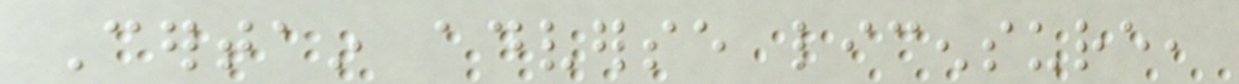Certain adverse licensure,
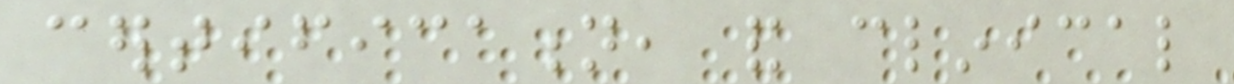certification, and clinical
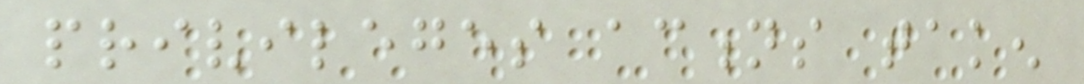privileges actions taken
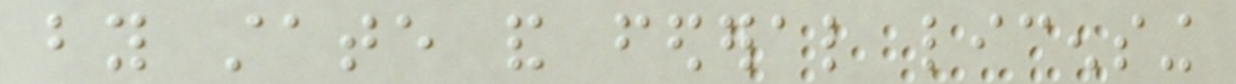by state and federal licensing
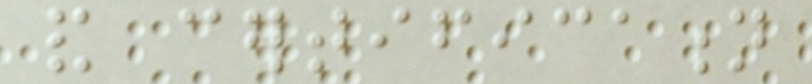and certification
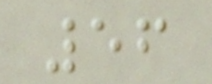56
